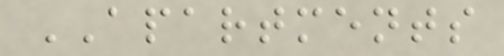APARTMENTS
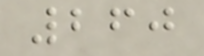260
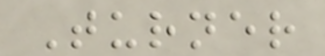Turner
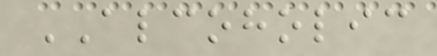ALCOHOLIC
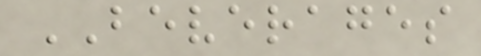BEVERAGES
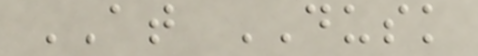AT DUSK
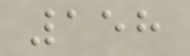158
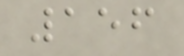156
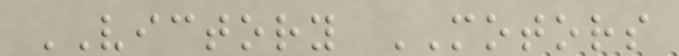VICTORY MOTORS
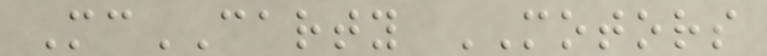McCARTY MOTORS
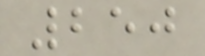250
